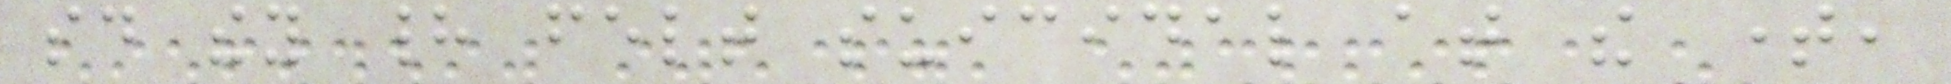said they had felt suicidal at the time,
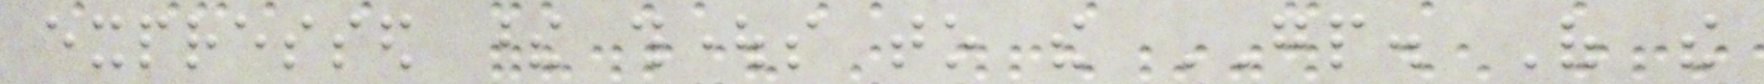expressed these thoughts to the GP. Of the
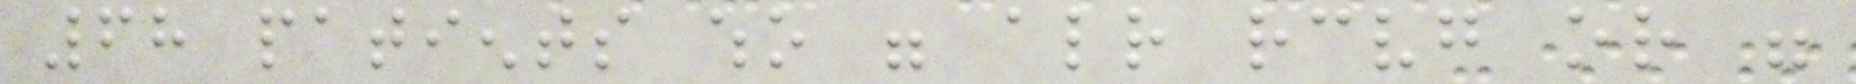68 patients who were already receiving or were
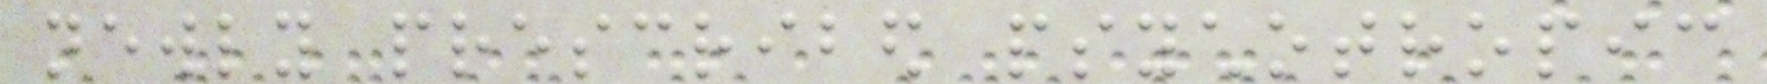newly prescribed psychotropic
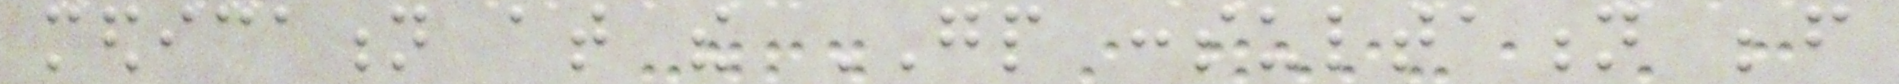medication at the GP consultation before
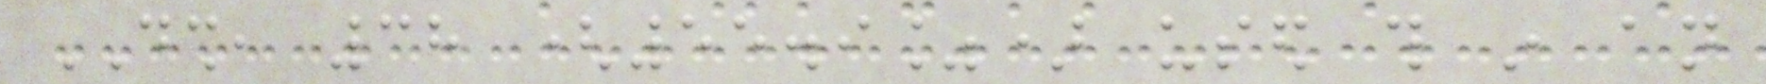DSH, 38 (55.9%) used this in an
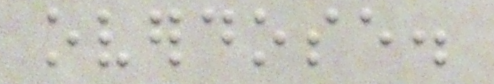overdose.
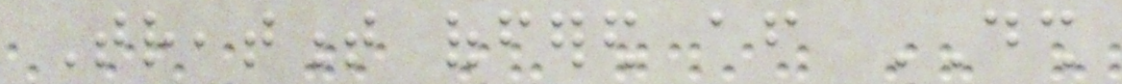Treatment offered after DSH
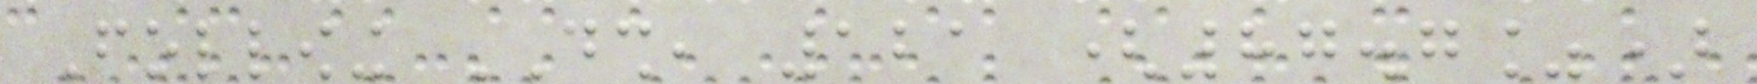Following DSH, 121 (87.7%)
